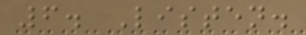6. Listen.
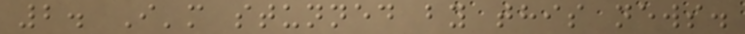2. I'm stunned by this news.
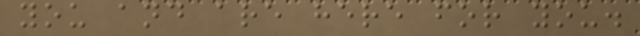you and are here for you.
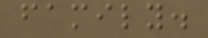family.
